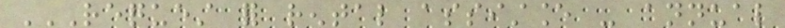REQUEST FOR RENTAL ASSISTANCE - ANNUAL
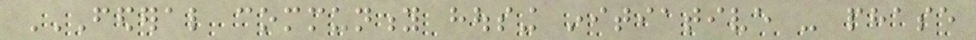FEDERAL COMMUNITY HOUSING INITIATIVE - PHASE
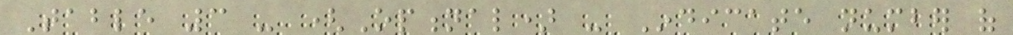Table 3 - (Optional) - Indicate number of
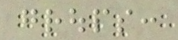groups:
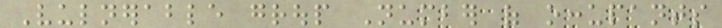Vulnerable group Number of occupants
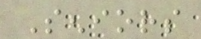Seniors
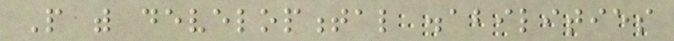People with developmental disabilities
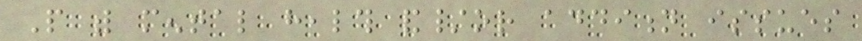People with mental health and/or addition issues
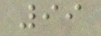99
